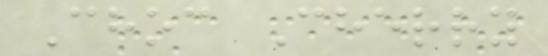Choc Cherry
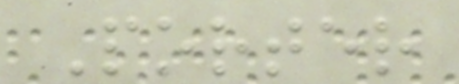Porter
